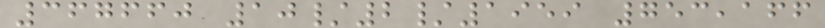367660 10/2/1959 753,166
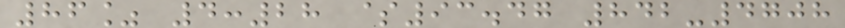86% 4:28 $93.47 842-4708
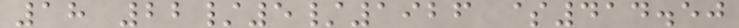18 22/5/1926 $414.50
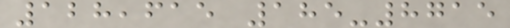128,615 185-8715
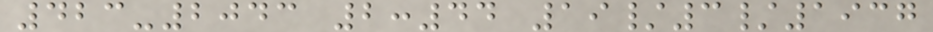423-2043 2:44 19/3/1937
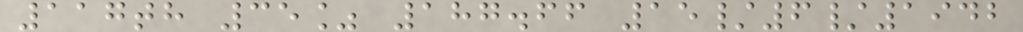117th 35% 187.66 15/6/1942
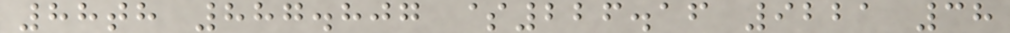88th 887.807 $226.16 9221 38
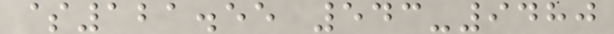$121.55 543-9480
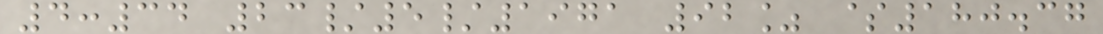4:34 23/5/1971 92% $180.37
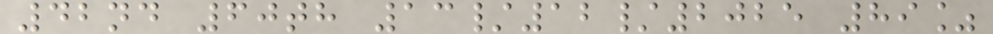42nd 60th 13/12/2025 89%
